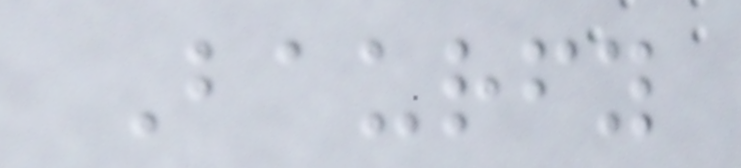Baurfy
